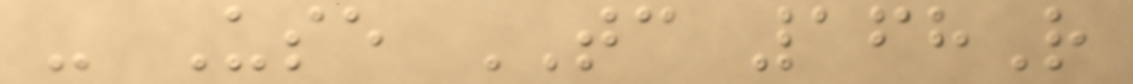- Use TC 168R
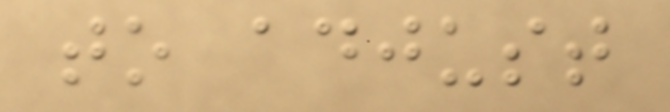to adjust
